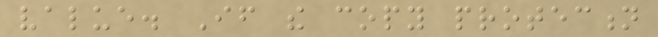value. If the copy protection
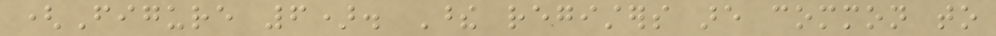(Figure 6). These registers are common to
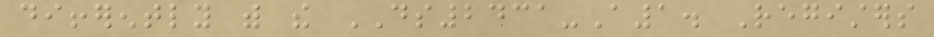differently with the DS2431-A1. Registers
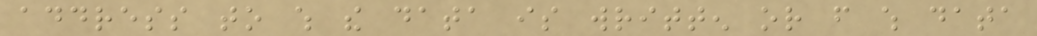address to which the data is written or from which data
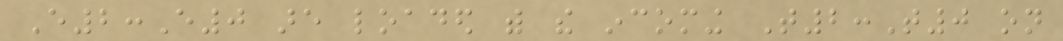E2:E0 are loaded with the incoming T2:T0 on
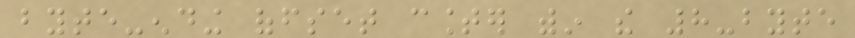byte-ending offset counter within the 8-byte
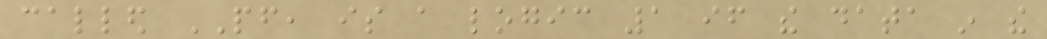called PF, is a logic 1 if the data in the
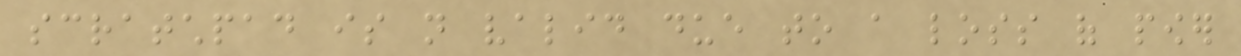scratchpad is not valid due to a loss of power
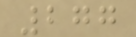277
